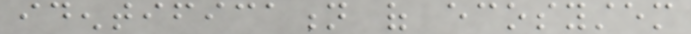identification of ecosystem
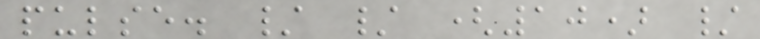pulse. / / (10) /
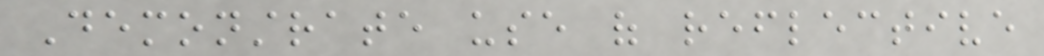Demonstrate use of reflective
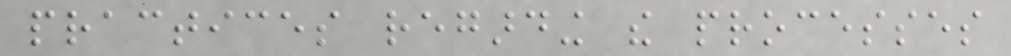practices regarding the processes
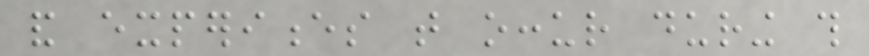and experiences that occur during this
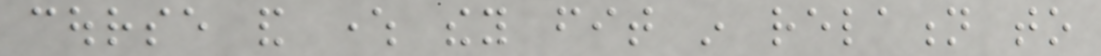course and where they fit in relation to
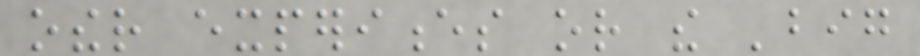other experiences or the 'big
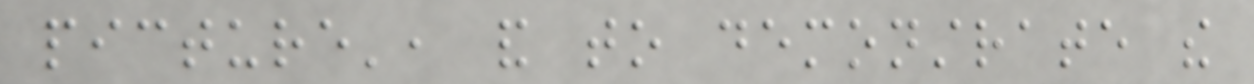picture', and to demonstrate the
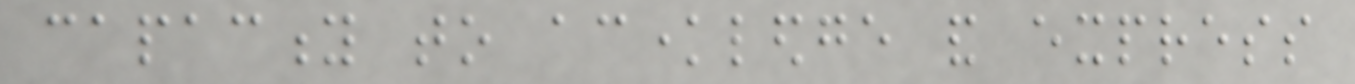capacity to acknowledge and express
